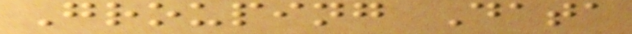Grouping Data
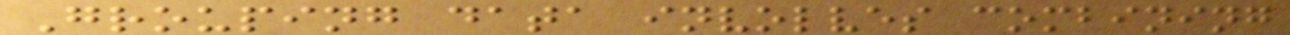Grouping data involves combining
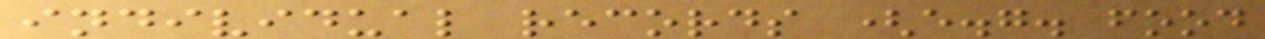individual records (e.g. food
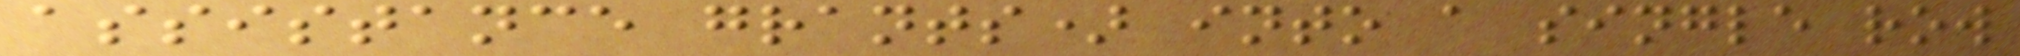assistance grants) into a single row
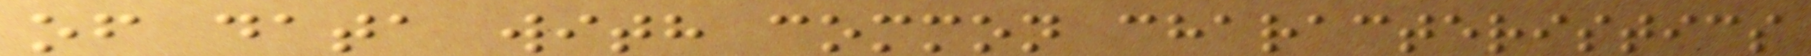of data with common characteristics
